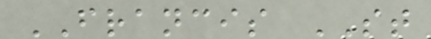FRANCIS ST
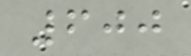600
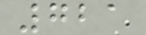721
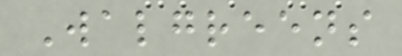Walgreens
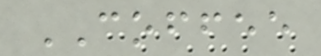COFFEE
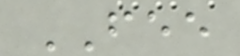FEE
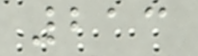213
